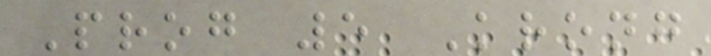Prog 5 Krong
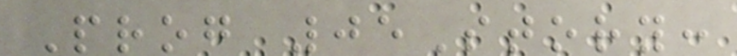Prog 05Story:
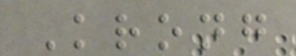Krong
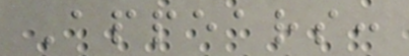Appears:
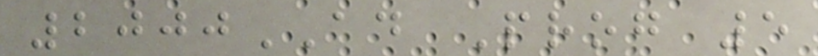2000AD Prog 5
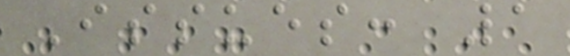Issues: 1
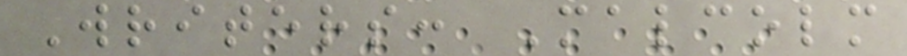Writers: Malcolm
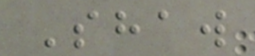Shaw
